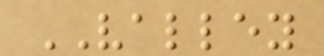VALLEY
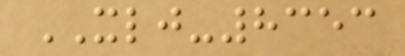XLJ-8353
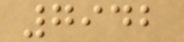7942
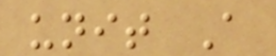unit A
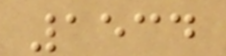1534
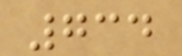734
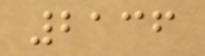2136
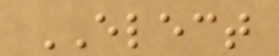ELECT
